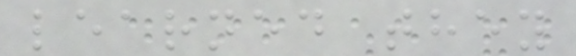learned they
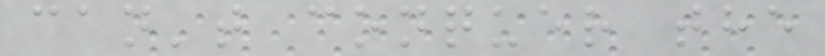can't conquer the
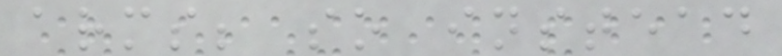arms; so instead
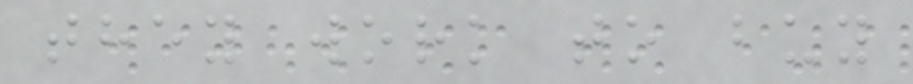they work to buy
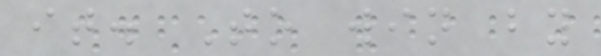it. To win by
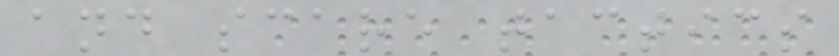and scare tactics
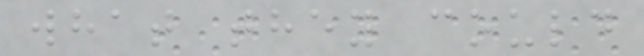what they could
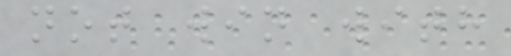not win with
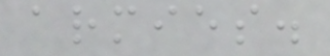armies.
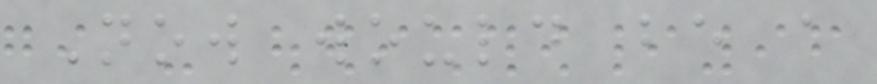Now would be a
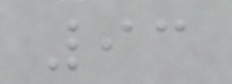93
